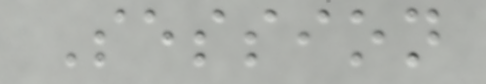Session
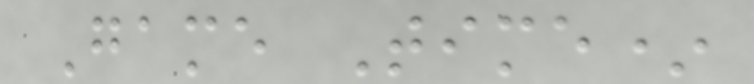Game Time*
